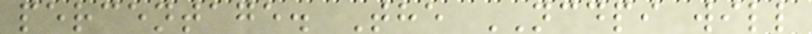percentage. The NCDPI will
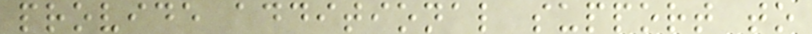provide additional support to
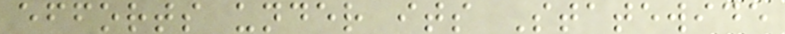efforts under its Statewide
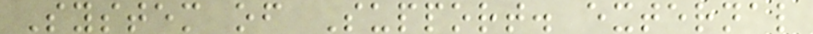System of Support. external
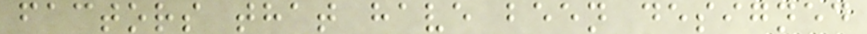factors that have been designed
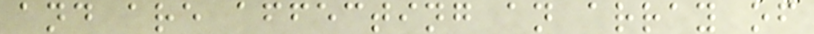and are affecting an array of
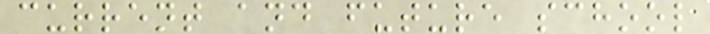current and future school
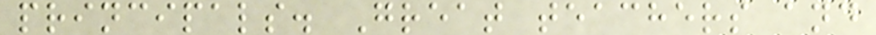principals. Great teachers and
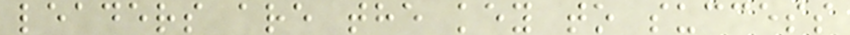leaders are the key to success
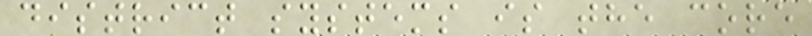district systems is the core
